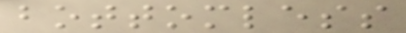bottomless
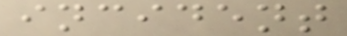incident
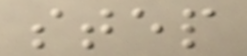step
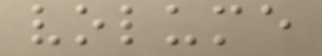volume
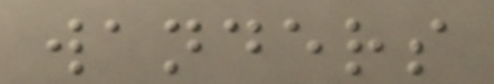wanders
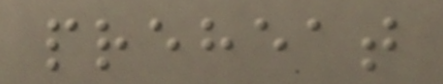preheat
